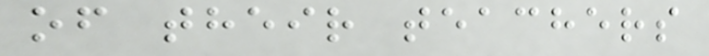of their teachers
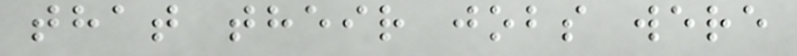that their jobs were
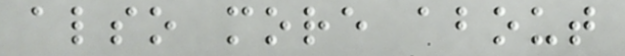also more about
